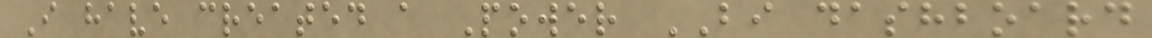I have created a Power BI dashboard
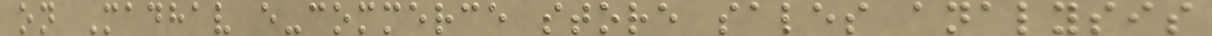on Madhav e-commerce store sales analysis
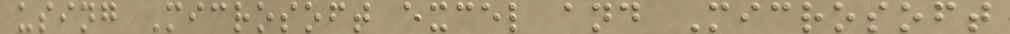using Microsoft excel and Microsoft
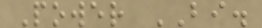Power BI.
